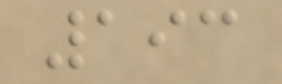193
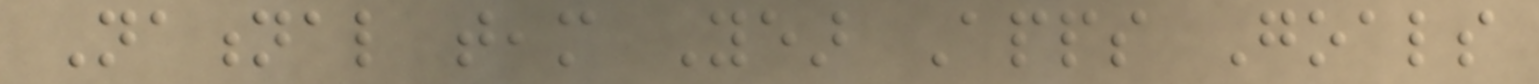National team Year Apps Goals
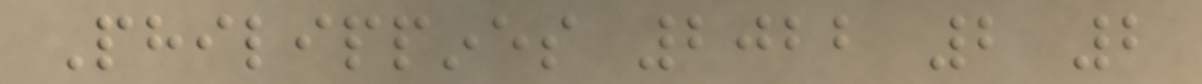Philippines 2022 2 2
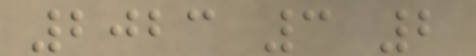2023 3 2
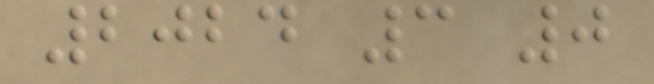2024 3 0
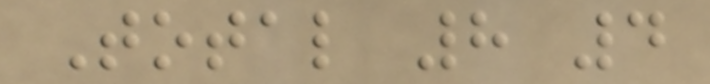Total 8 4
